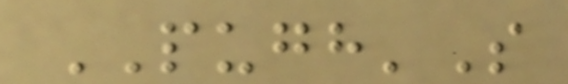PUGH'S
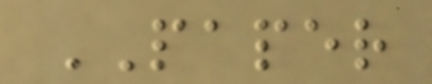PAPER
